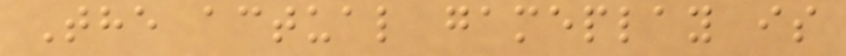The actual gameplay is
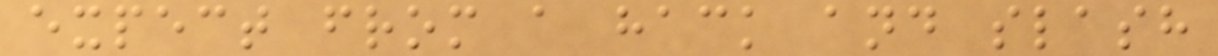expect from a hack and slash
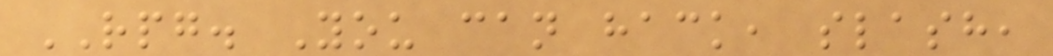RPG. You can hack, slash,
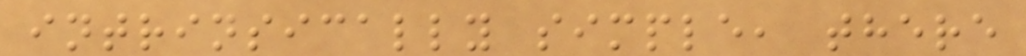intrinsically simple, there
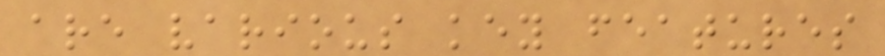are various key features
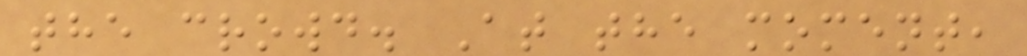the crowd. At the moment,
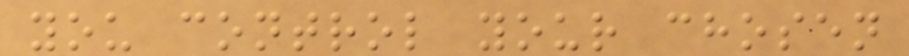you control your chosen
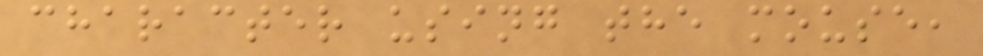character using the mouse,
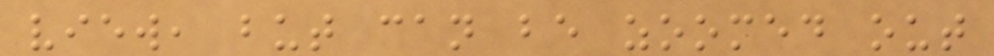view, but can be zoomed out
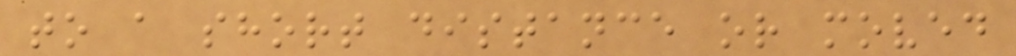to a short distance or moved
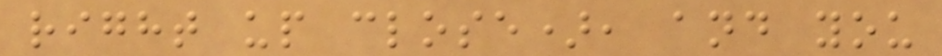right up close), and you
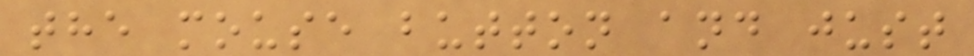the mouse button and just
